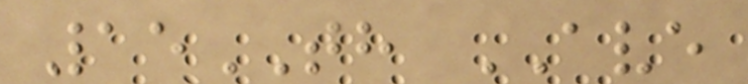15TH AVE
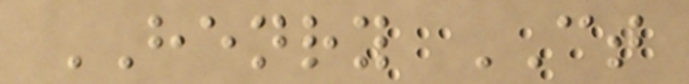HENRY CT
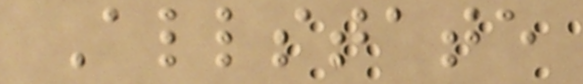Allstate
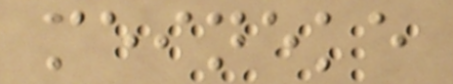meineke
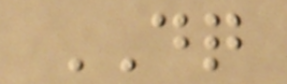DQ
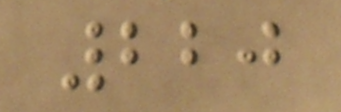220
